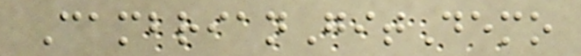CambrianGitDemo
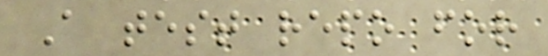A test repo for
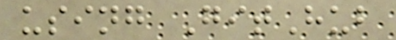using GitHub
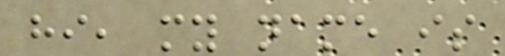hi, my name is
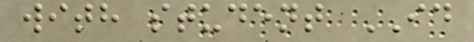with student ID
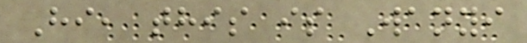Hi, this is Wanyi
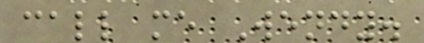call me Wendy.
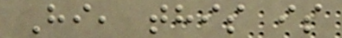Hi, this is
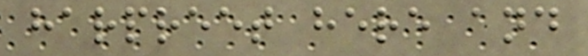harpreet here and
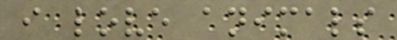i love animals
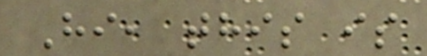Hi, this is
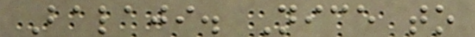Balaji. Nice to
